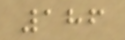186
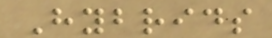Hybrids
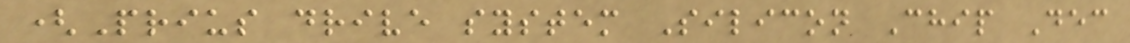(Prius drive system Silicon Chip Dec
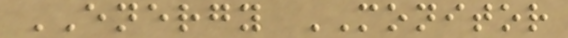ENERGY MONITOR
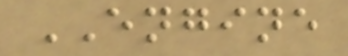ENGINE
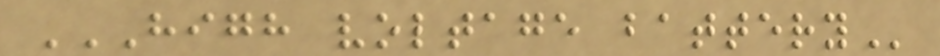HIGH VOLTAGE BATTERY
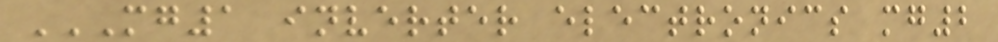MG1 INVERTER ELECTRONICS MG2
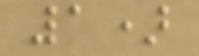1)
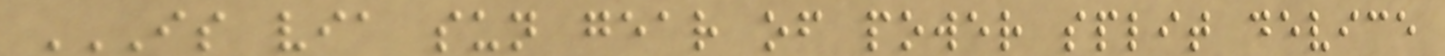IS VIA SUN GEAR OF POWER SPLIT DEVICE
